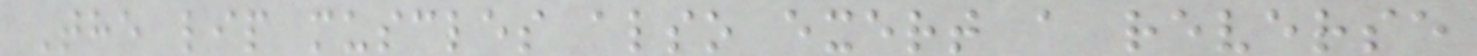The lip muscles also exert a reverse
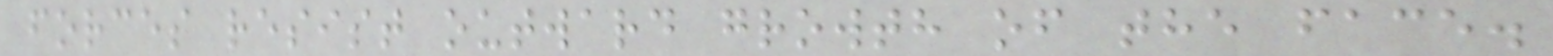forces resist outward growth of the face.
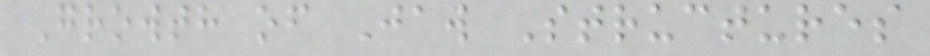Growth of Jaw Structures
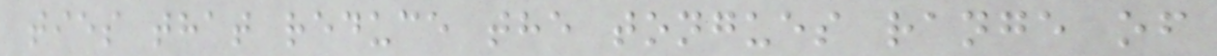ties that reduce the tongues range of
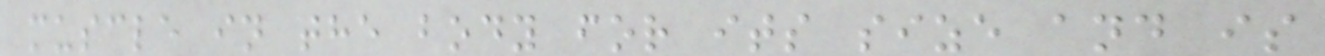muscle in the body for its size and is
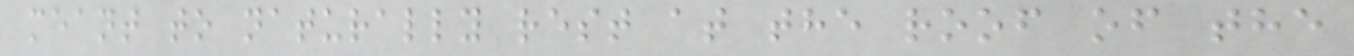meant to naturally rest at the roof of the
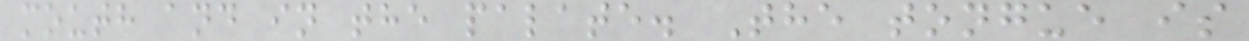mouth and in the palate. The tongue is
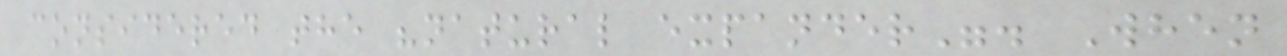considered the "natural expander". When
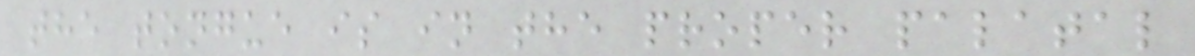the tongue is in the proper palatal
